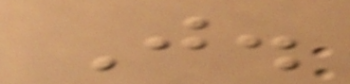J.
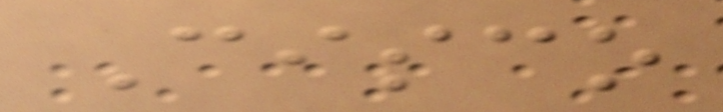Cisco
